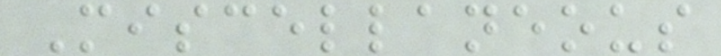Miscellaneous
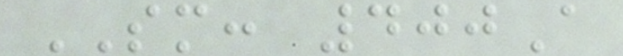SM: 400A
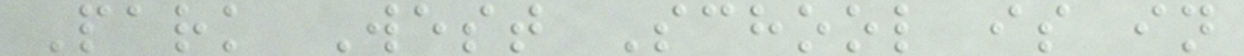Park West School is in
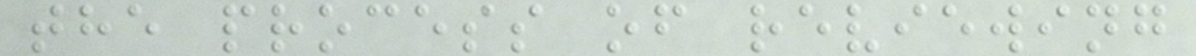the process of reviewing
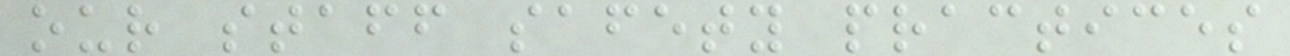our staff safety practices
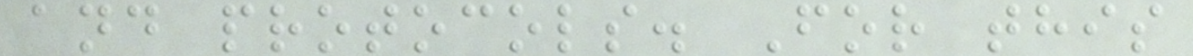and protocols. For this
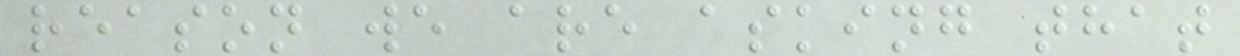reason we are asking that
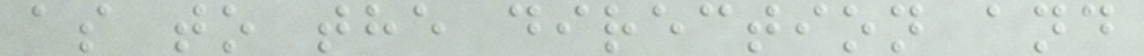as to the direction and
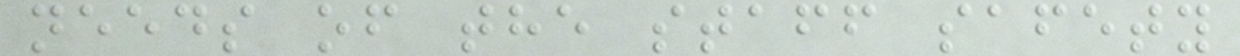needs of the staff safety
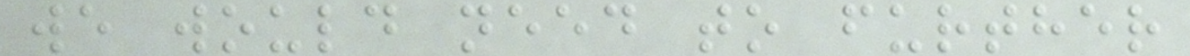we would need to further
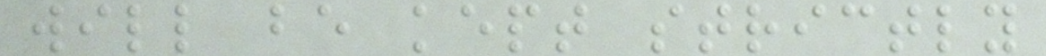will be kept strictly
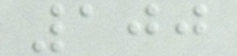100
